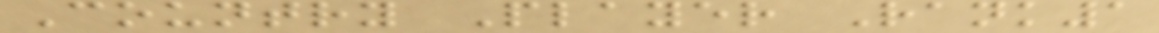Country Player Rank1
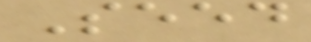Seed
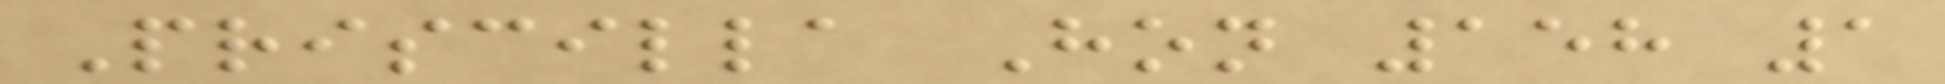Priscilla Hon 158 1
